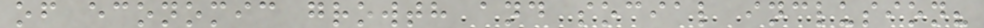of economic growth and social inclusion?
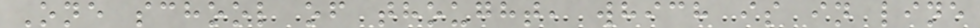One school of thought, which is in line
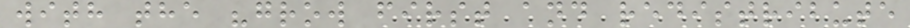with the "grow first and redistribute
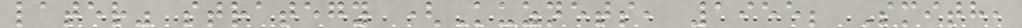later" strategy (Kuznets, 1955; Smith,
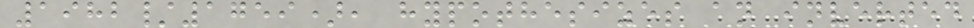1982/1759), hypothesizes an inverted
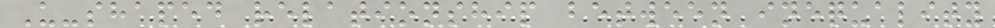U-shaped relationship between inequality
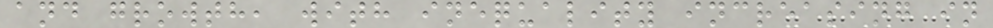and growth, with inequality increasing in
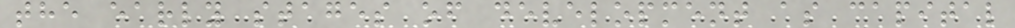the early stages of development as capital
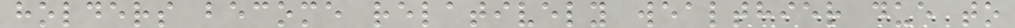holders become relatively wealthier due to
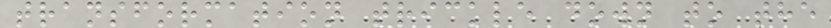transformation trickle down to the
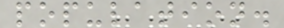population.
